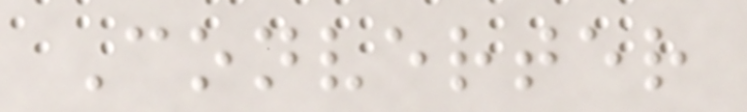Converter
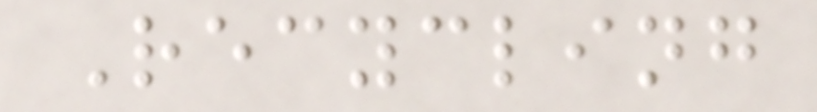Recycling
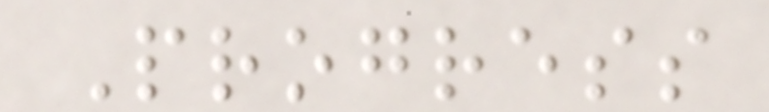Progress
